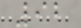92
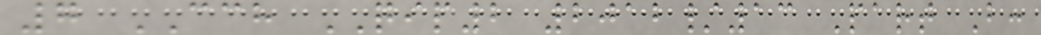7 CCH QIP2 2012/13 Part B:
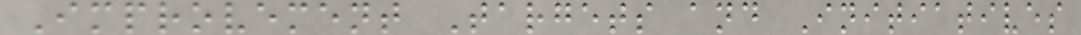Improvement Targets and Initiatives
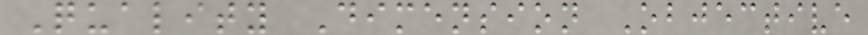Quality Dimension Objective
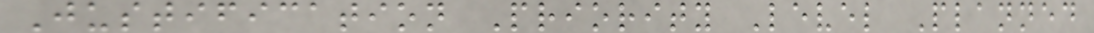Justification Priority Level Planned
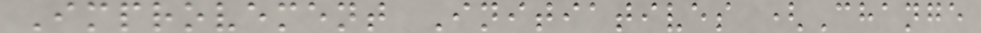Improvement Initiatives (Change
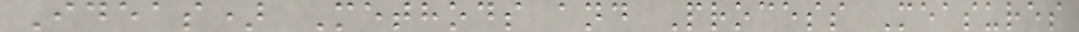Ideas) Methods and Process Measures
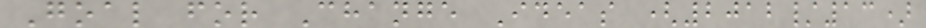Goal for Change Ideas (2012/13)
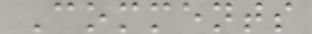Comments
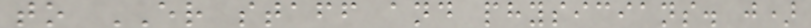to ER staff and physicians. j)
